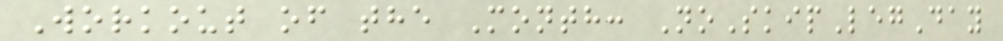Workout of the Month: NoSkipLegDay
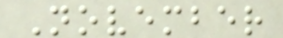November
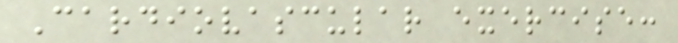Cardiovascular exercise:
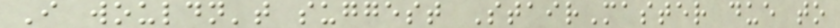I wouldn't suggest StairMaster due to
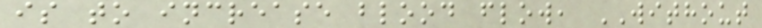is to increase blood flow, WITHOUT
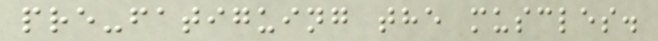pre-fatiguing the muscles.
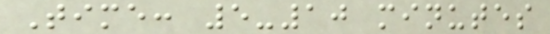Time: 5-10 minutes
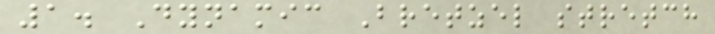1. Dynamic Bretzel stretch
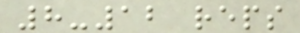8-12 reps
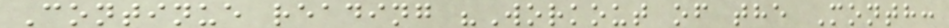Continue reading "Workout of the Month:
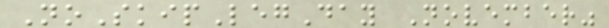NoSkipLegDay November"
